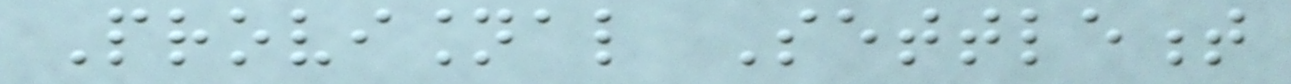Provisional Settlement
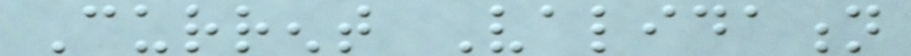Current Validation
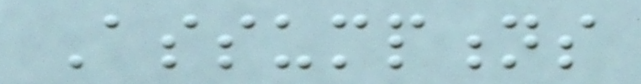Assumptions
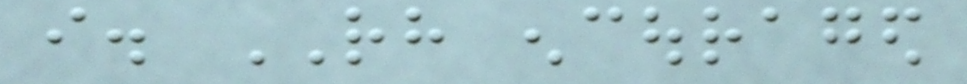i. RH encouraged
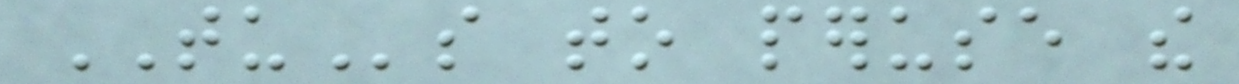TUs to peruse the
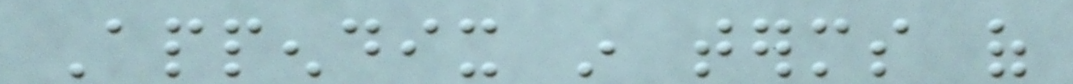Appendix in terms of
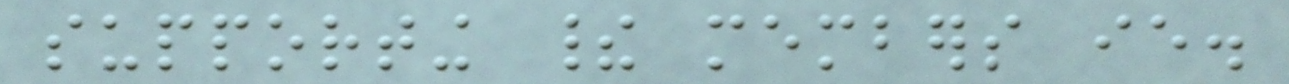supporting their members ie.
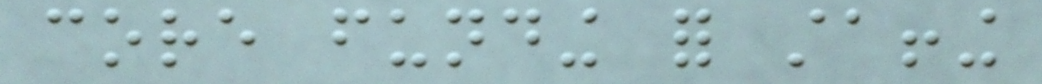core funding for staffing
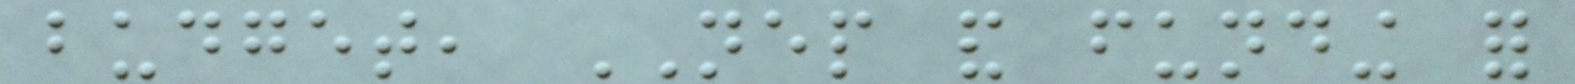budget, NEP and funding for
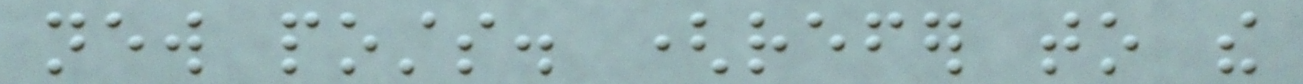new posts. (refer to the
